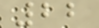22
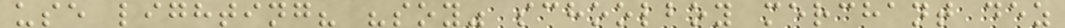use lighting? "soy" schoolboy merchant dez
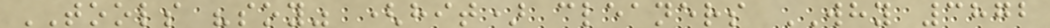TOOLS "soy" (hit) cleaners WHY 3872
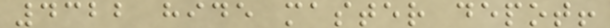4322 hide master depot!
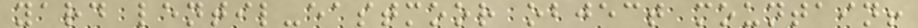yard lentil-eastmoor object mountain!
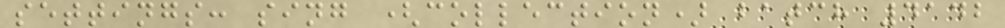settings: sing (collection) batch 4142
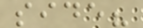side?
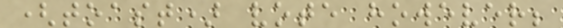(toast) vote however;
